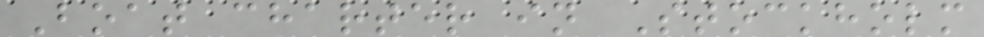Boat charter in Stockholm
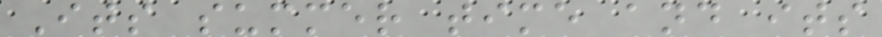Its summer time and its
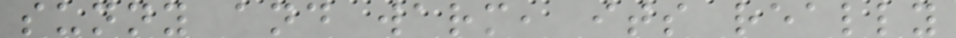sunny and warm, its really
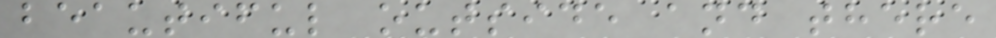beautiful outside and there
